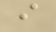i
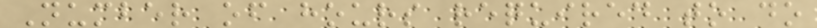Number of hours required to do
